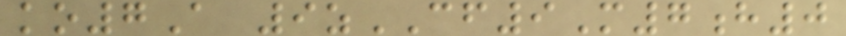ko7A 9zCF9M7h0
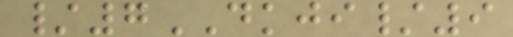/7DKJI/9
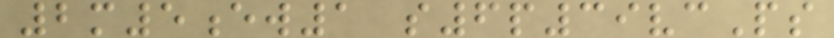2m5ew1 s6p39vcPs
